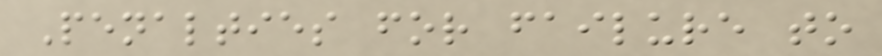Penalties for failure to
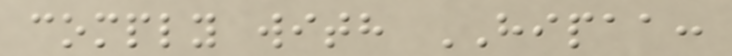comply with HIPAA:
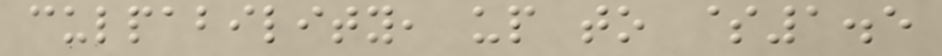culpability, up to $1.5
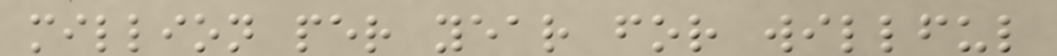million per year for willful
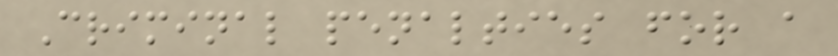Criminal penalties for a
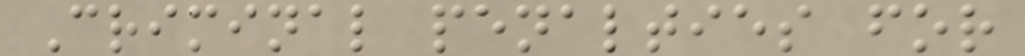Criminal penalties for
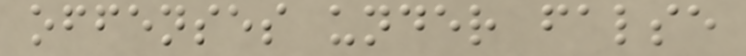offenses under false
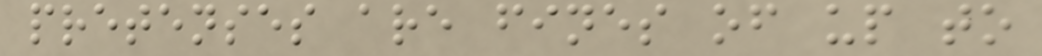pretenses are fines of up to
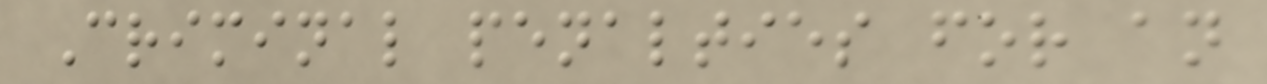Criminal penalties for an
